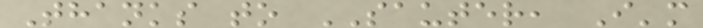Thanks to SAUTER, I'm
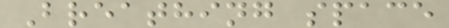Breathing space
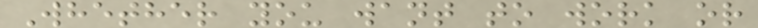Whether you want to work or
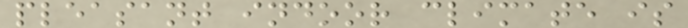pleasant indoor climate is
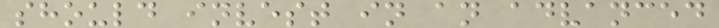should invest in an advanced
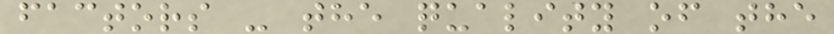factors - the quality of the
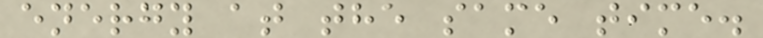energy at the same time.
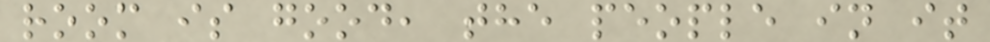room is good, the people in it
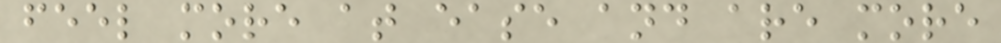feel more at ease and are more
